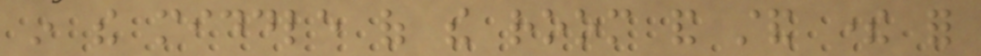in the middle of the room and stand there for
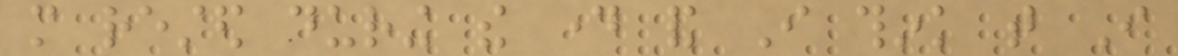more rested during the day and I think that I
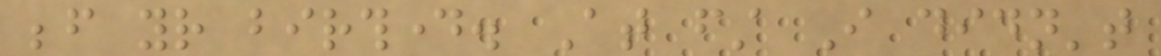before your birthday. At first I didn't
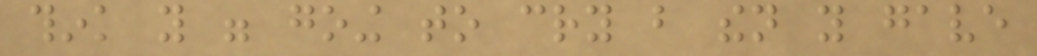think you were going to cry but then you gave
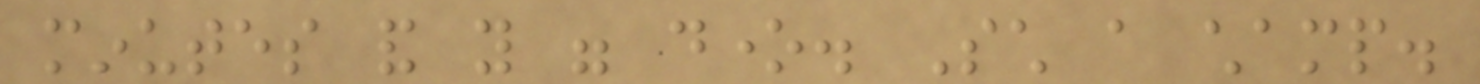minutes and you were done. Such a champ.
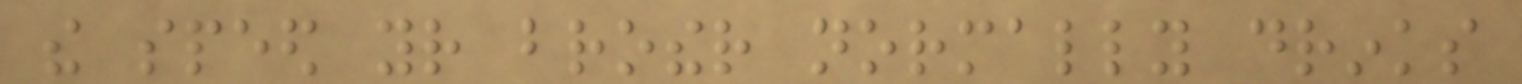the speed your brother normally drinks
